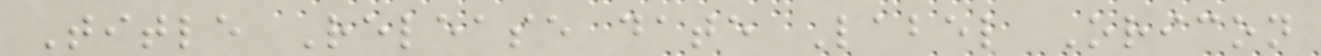Title Release date Label Oricon
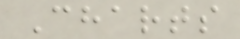Charts
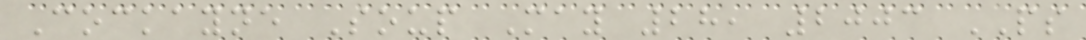Cockayne Soup May 28, 2003 PS
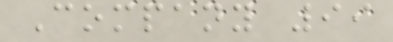Company 99
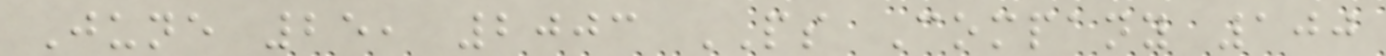June 25, 2003 PS Company 100
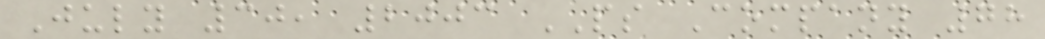July 30, 2003 PS Company 78
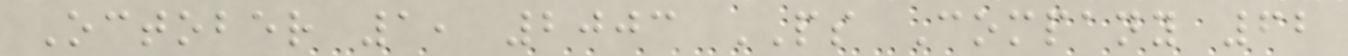October 1, 2003 PS Company 62
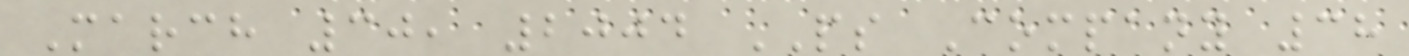March 30, 2004 PS Company 38
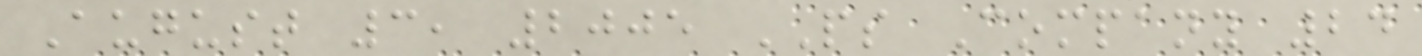August 3, 2005 PS Company 24
